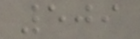509
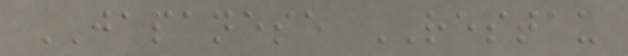JAPANESE RESTAU
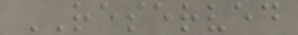RESERVED
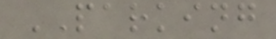PARKING
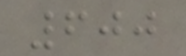600
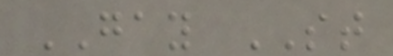GAY ST
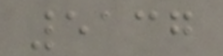5137
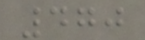470
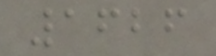1626
